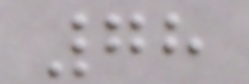78
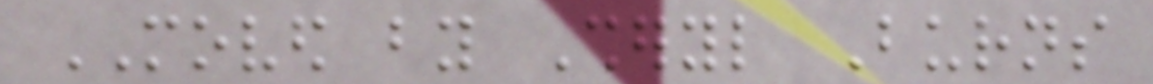MOVED by Sheryl Burns
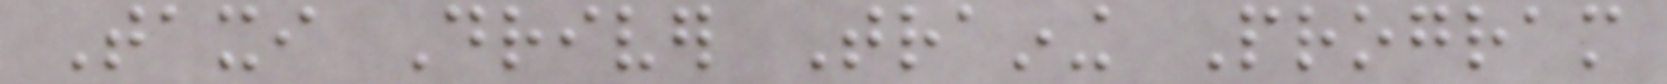Taxi Driver Training Program
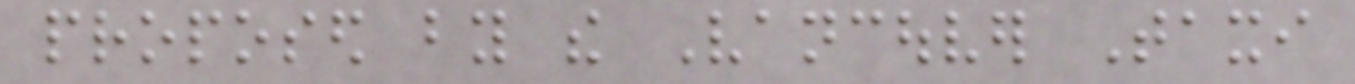proposed by the Vancouver Taxi
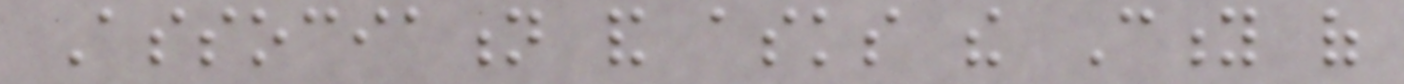Association and asks the City of
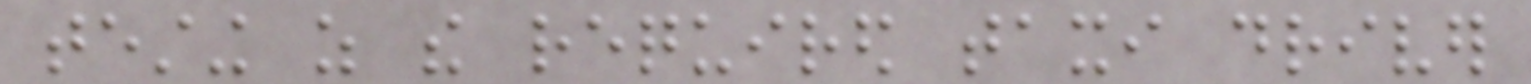testing as the required taxi driver
